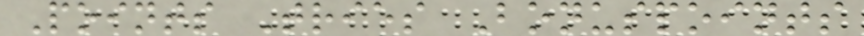Points Tries Bonuspoints
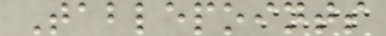Tablepoints
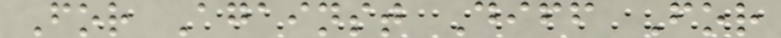For Against Diff For
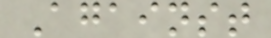Against
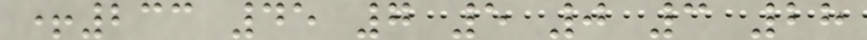+233 45 7 5 0 3 28
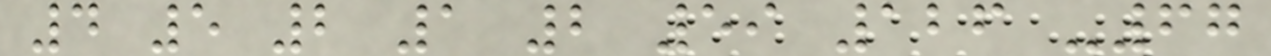4 5 2 1 2 59 126 -67
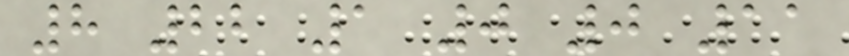8 22 1 0 0 11
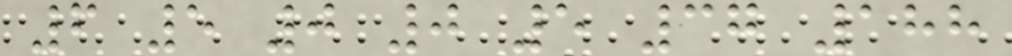6 5 0 0 5 37 188
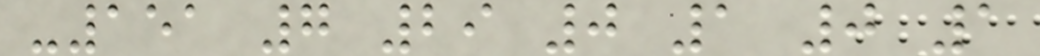-151 7 29 0 1 0 1
